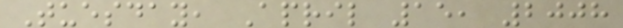Tuesday, April 15, 2008
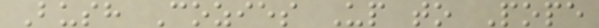Bush Cozies Up to Pope
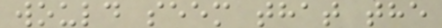would seem that the
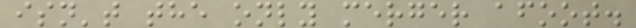isn't the only merger afoot.
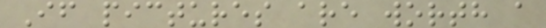If pictures are worth a
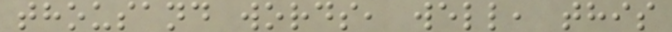thousand words, well, this
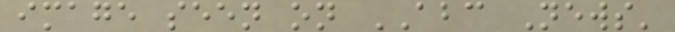image seen on ABC News'
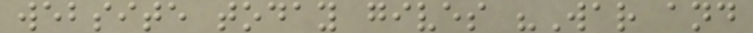website today gives "War and
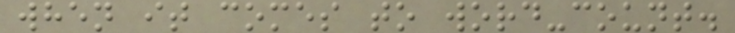when it comes to word-count.
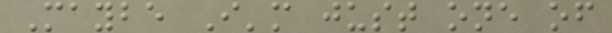Maybe I'm just one of
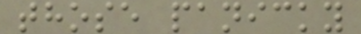those panicky
